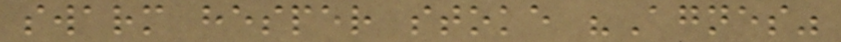swarm hesper stoke "Agnes"
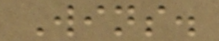Wins.
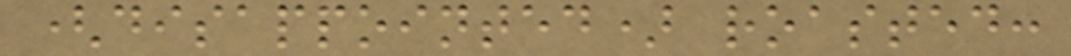(disappointed) roasted:
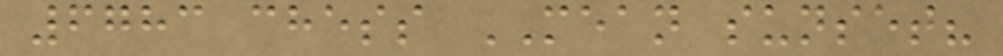6783 chess MEAN sunset?
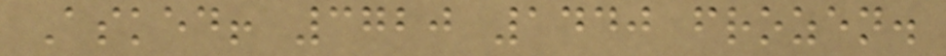Asked! 3720 1440 frozen.
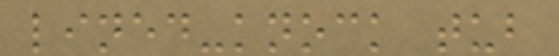lined-knock tub
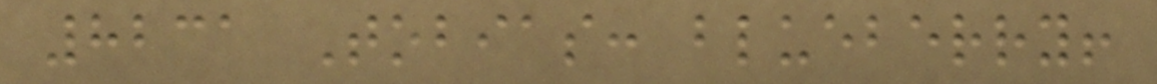8231 Tobias: blueberry!
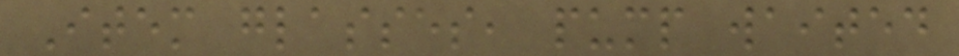Item glasses, pump waited
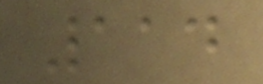114
